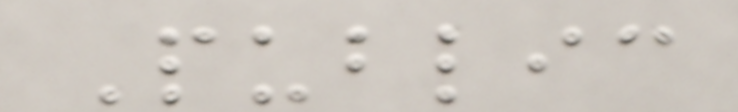Public
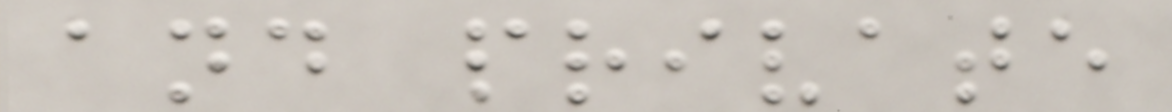and private
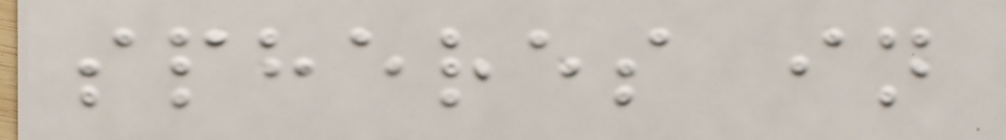spheres in
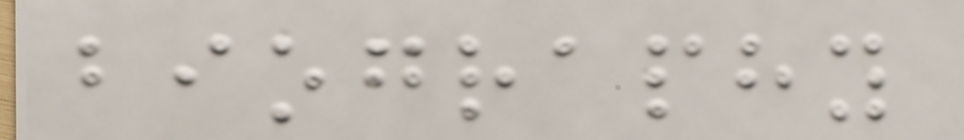biography
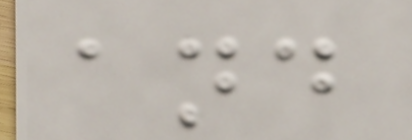and
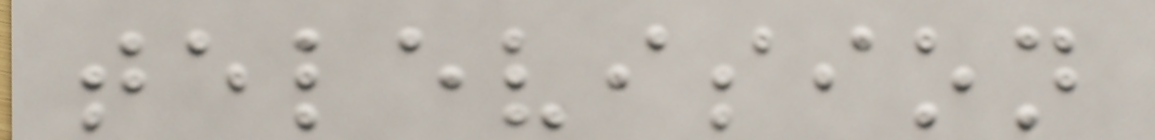television
